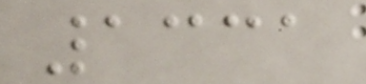1331
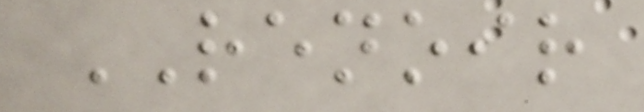RENOIR
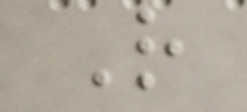R
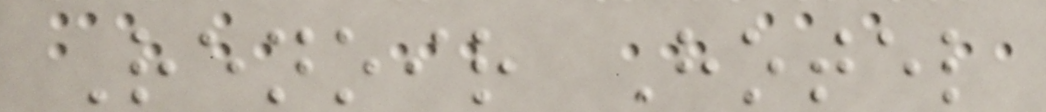Renoir Hotel
